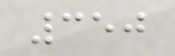350
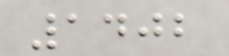1402
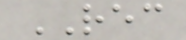REC
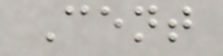Cent
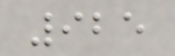925
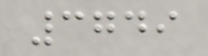3749
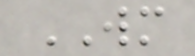WM
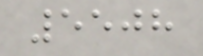5508
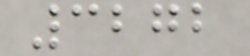3272
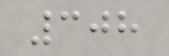308
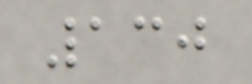130
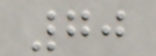70
